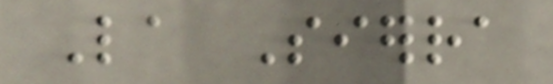La Sierra
